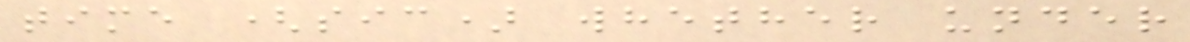time (sic) whether under
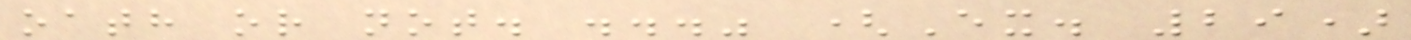oath or not. ..." (Ex. 29)
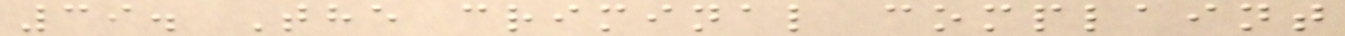39. The criminal complaint
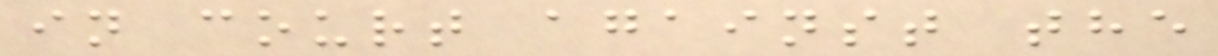in court against the
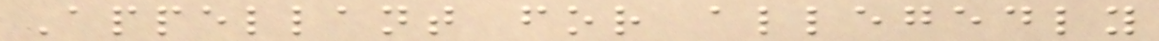Appellant for allegedly
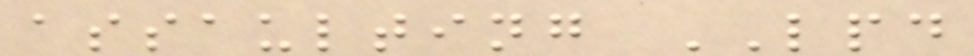assaulting LPD
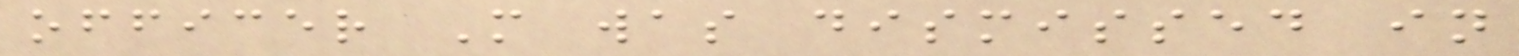officer M was dismissed in
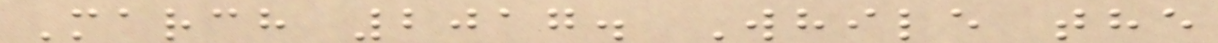March 2017. While the
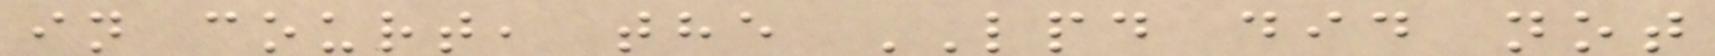in court, the LPD did not
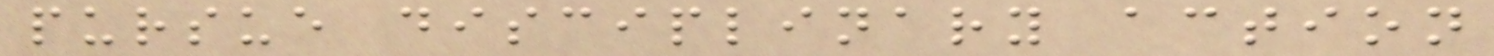pursue disciplinary action
